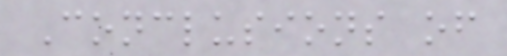Conclusions of
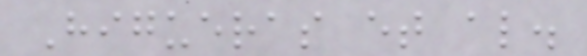Higueras et al.
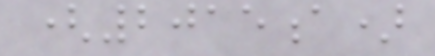(2015a)
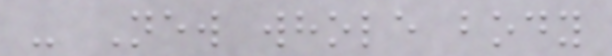- New whole body
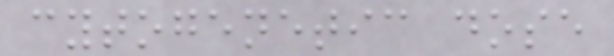cytogenetic dose
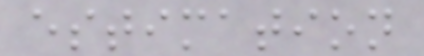estimation
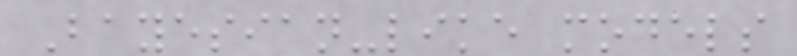Bayesian-like models
